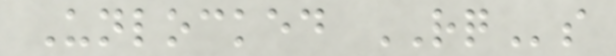Unlocked RQs
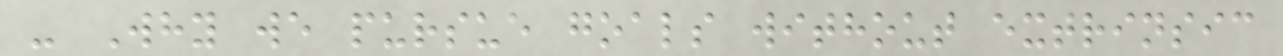- Why we pursue goals without extrinsic
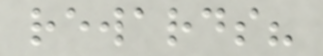rewards?
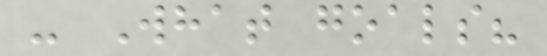- What goals?
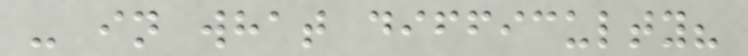- in what difficulty?
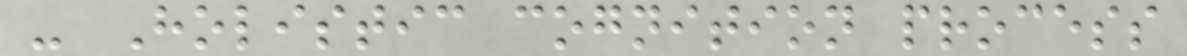- Holistic cognition process
